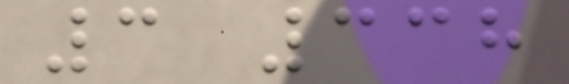3 338
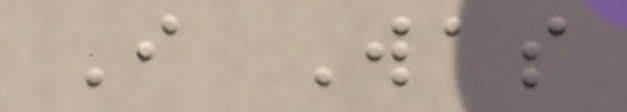I Was
